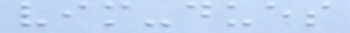vim-dues
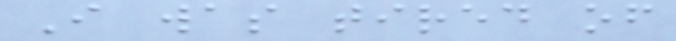I was tired of
